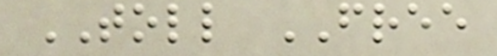TOLL FREE
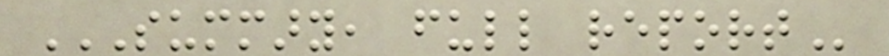SUMMARY, FULL REPORT
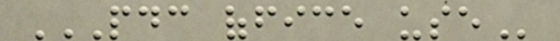PDC OFFICE USE
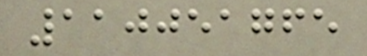110051765
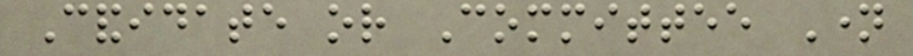Candidate or Committee Name
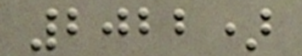2022)
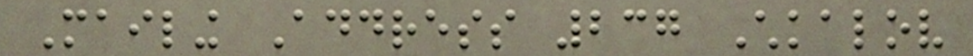Mailing Address 237 Chkalov
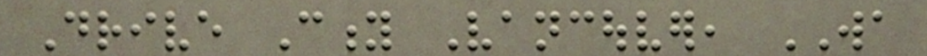Drive City Vancouver, WA
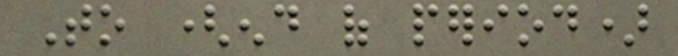To (end of period)
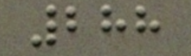288
